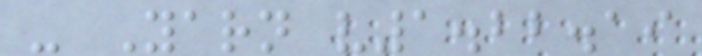- Yarn v1.22.19
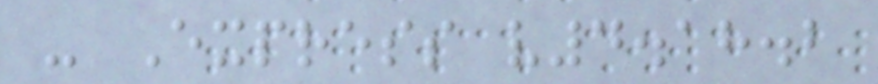- Express v4.18.2
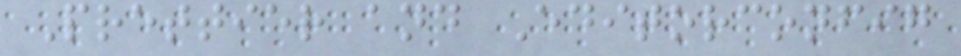Prettier and Editorconfig
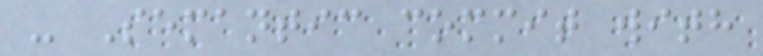- Semantic commit with
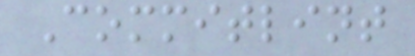Commitlint
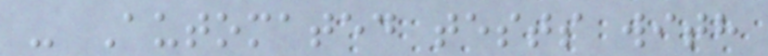- Automated tests with
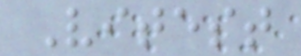Vitest
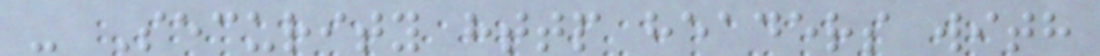- Security http headers with
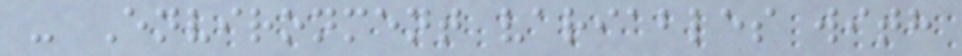- Environment variables with
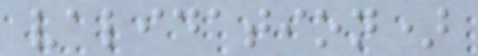validation)
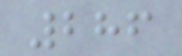286
